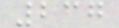237
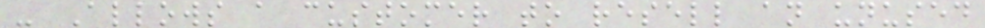- Allows a customer to resell an unused
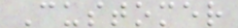Customer
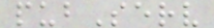pubServ
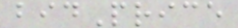bidPrice
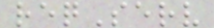reqServ
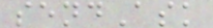sendAsk
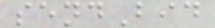sendBid
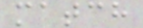match
